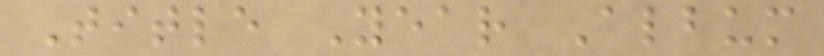Title Year Album
